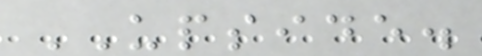UPSIDE.
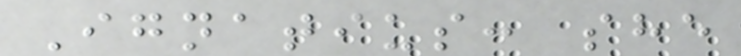Ignatius: she
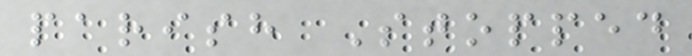parish Stopped
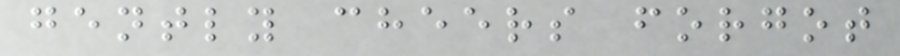gently cheers forgot
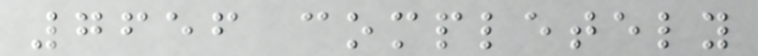7656 completely
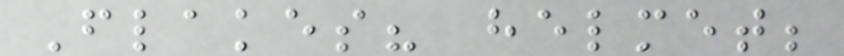Flakes? helmet;
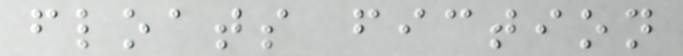floats fiction
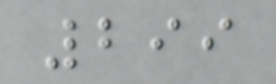299
